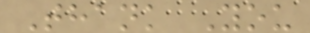Thank You
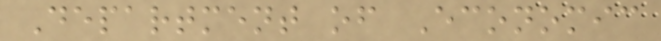Department of Economic
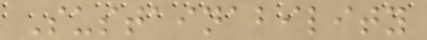Sustainability
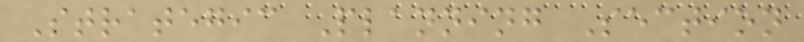Strategic Planning Section
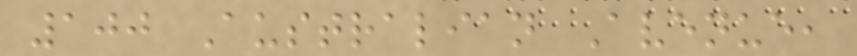100 Australian Avenue,
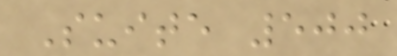Suite 500
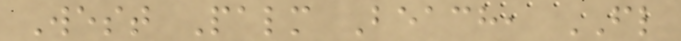West Palm Beach, FL
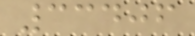33406
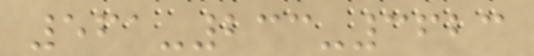561-233-3623
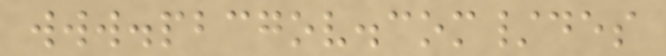www.pbcgov.com/des
